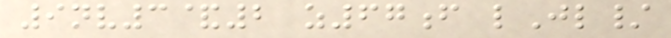9nv3&2 z67f lJl/
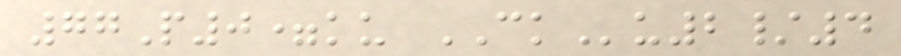77P0=ku CKu2/4
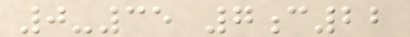0-35 7c22
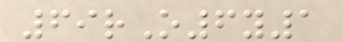69rO6y1
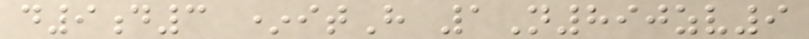d9d3 *itH 1N890zv9
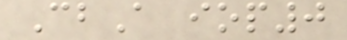CbA iop0
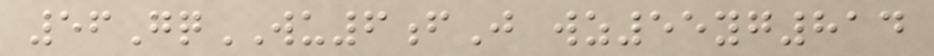56GqWU6fJ wz55yg814
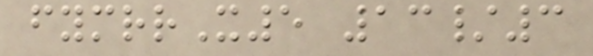fymrrX5 13/3
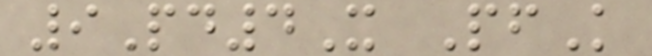9Pd4X PfK
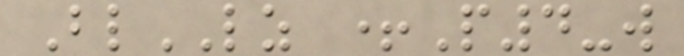BlLZ +P4-w
